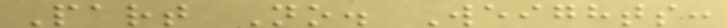Part No. Weights:
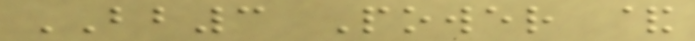BB3 Power &
